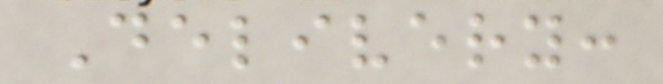Delivery:
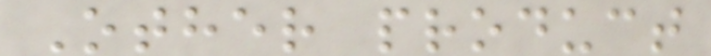Other product
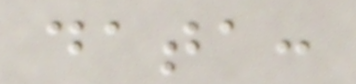data:
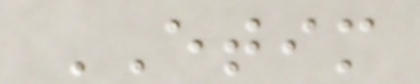ETIM
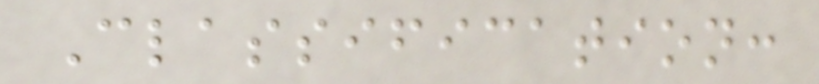Classification:
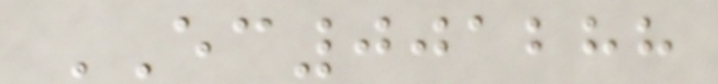EC001288
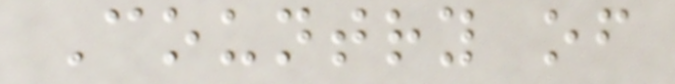Country of
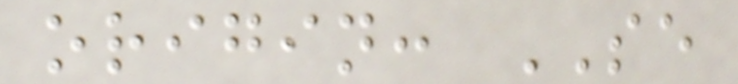origin: SE
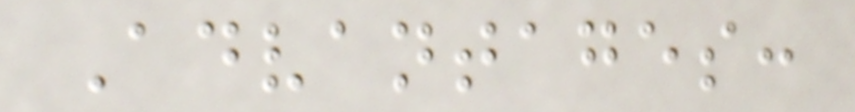Advantages:
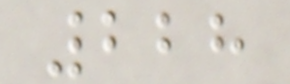228
